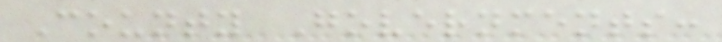County Governments:
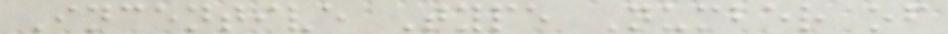Incentive Type Number of
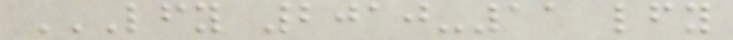LFY 2010-11 LFY
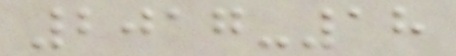2017-18
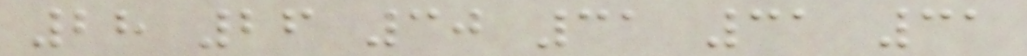28 26 30 31 31 31
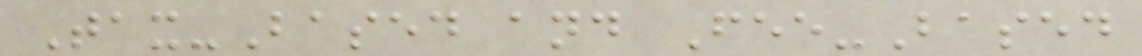Tax-Based and Fee-Based
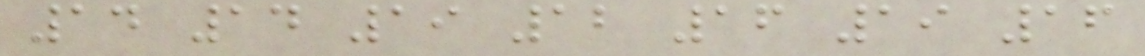14 14 19 12 16 19 16
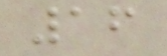16
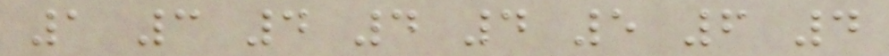1 3 4 4 4 5 6 4
